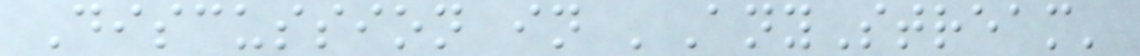Discussion in 'AnyStream'
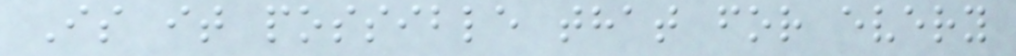Is it possible that for every
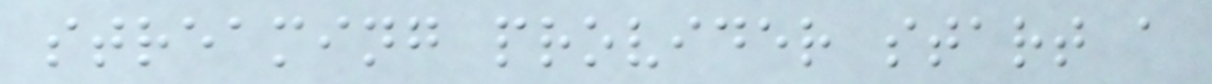streaming provider start a
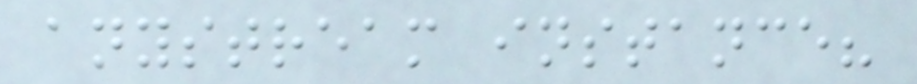anystream instance?
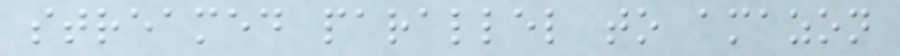streamed parallel to amazon
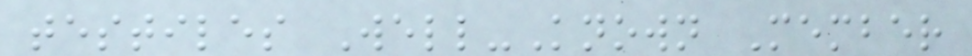testiles Well-Known Member
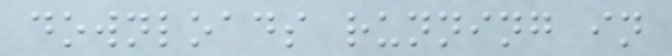downloads running in
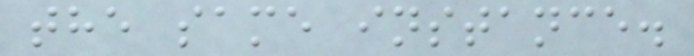the same instance.
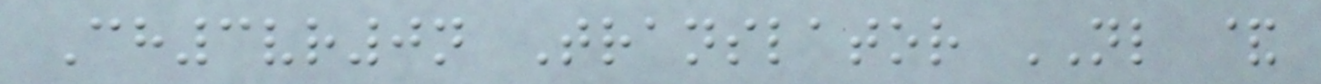Ch3vr0n Translator NL &
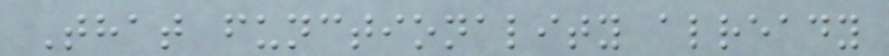That functionality already
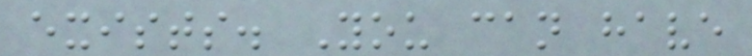exists. You can have
